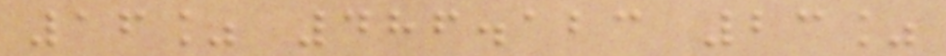16% 486.123 23%
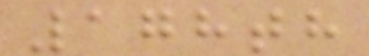178th
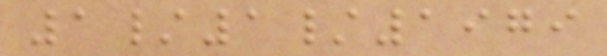1/1/1979
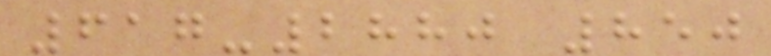617-2880 850
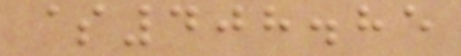$408.85
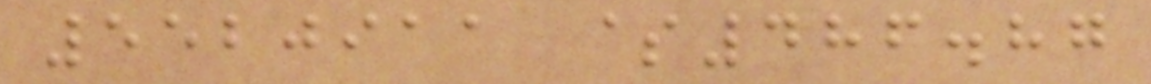5520911 $486.87
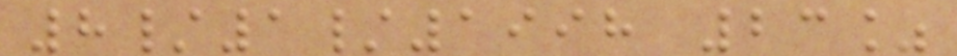8/1/1998 23%
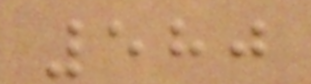580
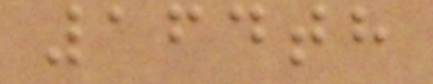164th
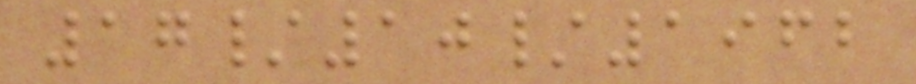17/10/1962
